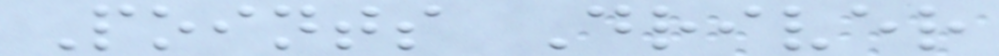Points Driver
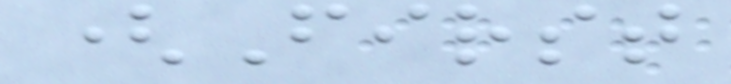(First
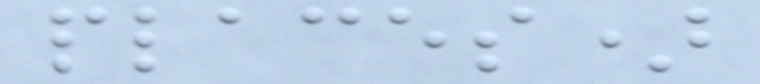places)
